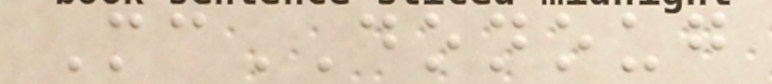McDONOUG
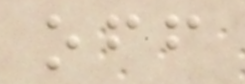off
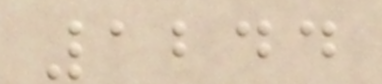1244
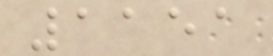1151
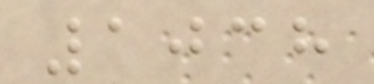1038
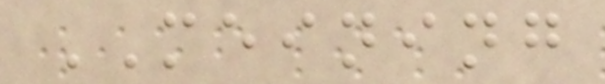MEINING
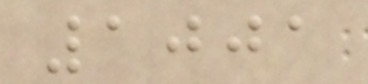1001
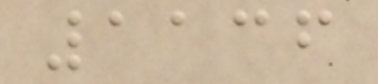1136
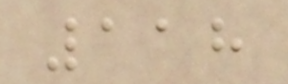118
